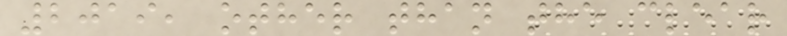2019, other than the clear
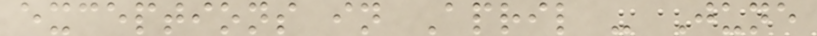exceptions in April - June
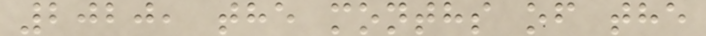2020, the months of the
